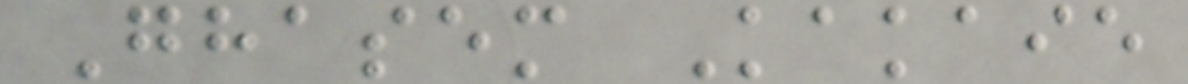Ghasem Kakaie
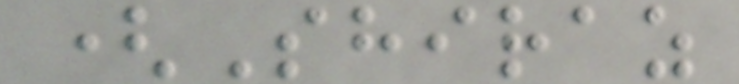(Shiraz
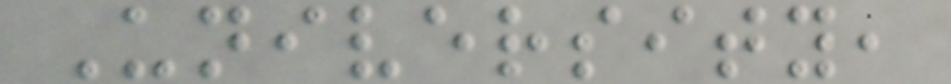University,
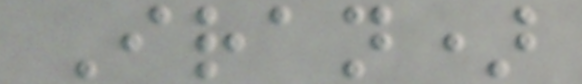Iran)
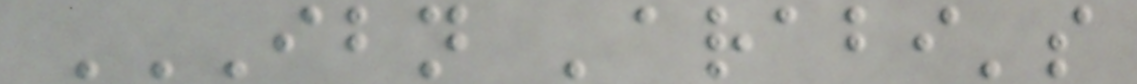IBN 'ARABI'S
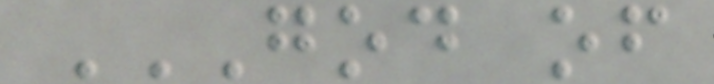GOD OF
